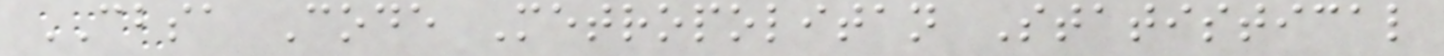CBSA Code Metropolitan Statistical
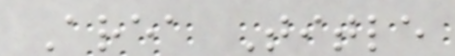Area Title
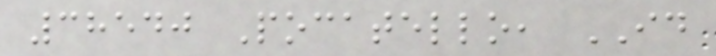38540 Pocatello, ID
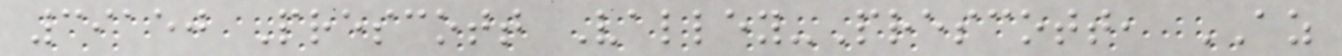39150 Prescott Valley-Prescott, AZ
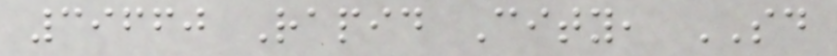39660 Rapid City, SD
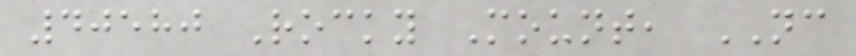40580 Rocky Mount, NC
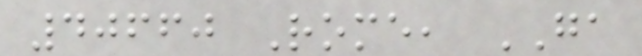40660 Rome, GA
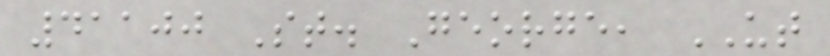41100 St. George, UT
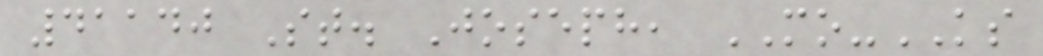41140 St. Joseph, MO-KS
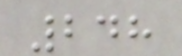248
